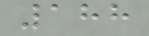188
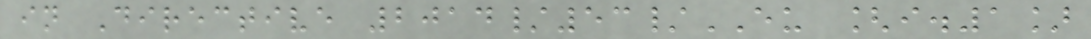in Directive 2014/53/EU [i.1]
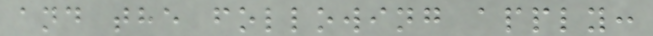and the following apply:
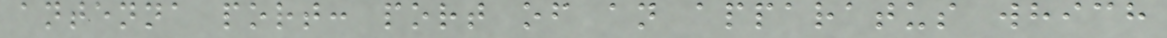antenna port: port of an apparatus which
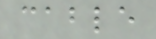cable
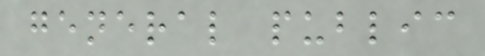general public
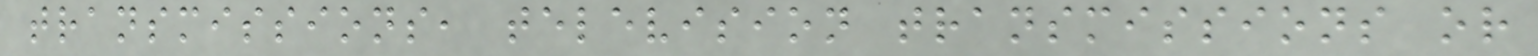transmissions, television transmissions or
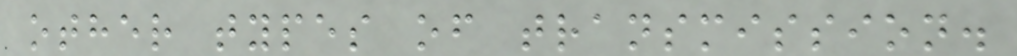other types of transmission.
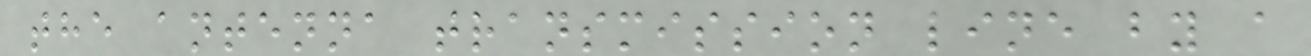the antenna transmission line by a
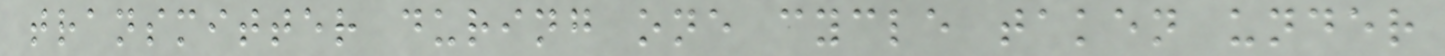transmitter during one cycle taken under
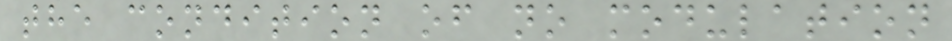the condition of no modulation
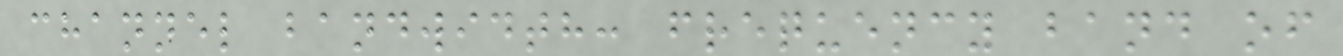channel bandwidth: frequency band of
